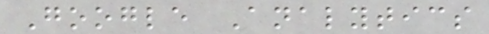Google Analytics
